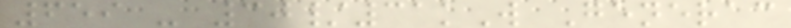659 - 30/31kW Generac
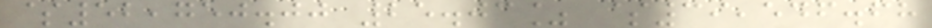$52,750.00 25.03% $39,546.68
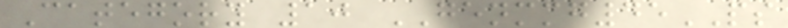Category 10 GENMMG45PS
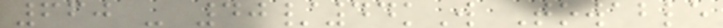660 - 40/44kW Towable
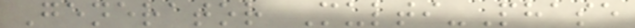Generator Multi-Phase
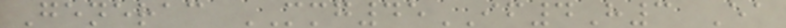Generac MMG45IF4H3 Ea
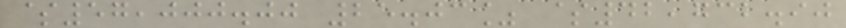$57,000.00 25.03% $42,732.90
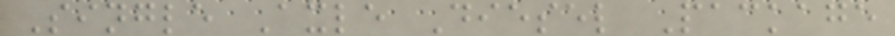Single Axle Diesel Package
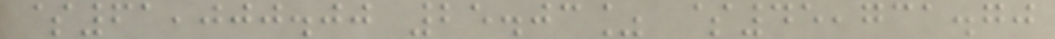$61,000.00 25.03% $45,731.70
